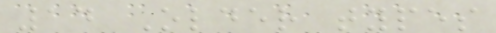14 Older types
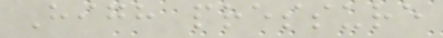High pressure
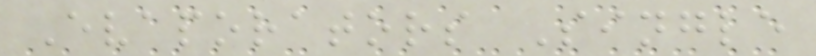Evaporators Single
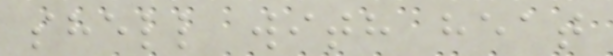shell with heat
